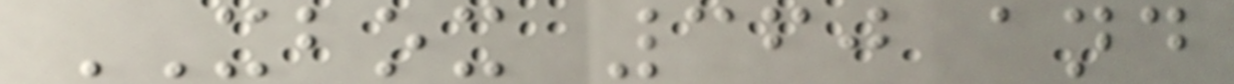XBOX 360 and
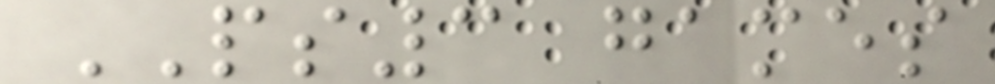PS3 games
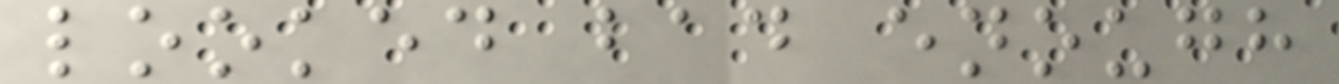looked bad enough
